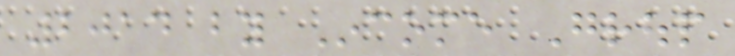2014 by Income Group
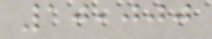10,000
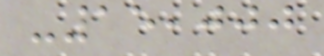-15,000
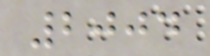2004
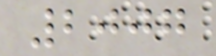2007
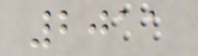2011
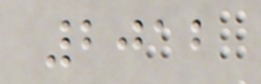2012
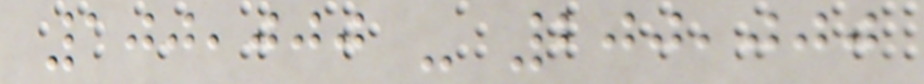100,000 - 200,000
